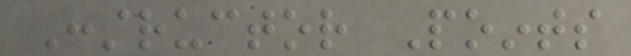Constructor Points
